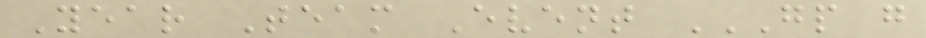Year Team Event GP G
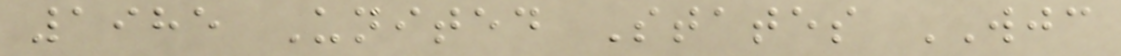1985 United States WJC
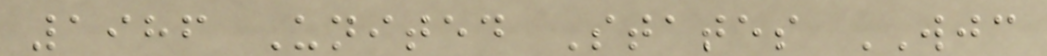1986 United States WJC
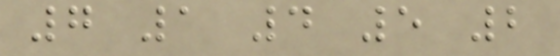7 1 4 5 2
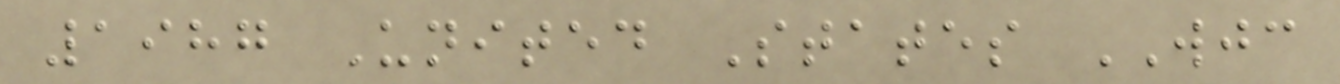1987 United States WJC
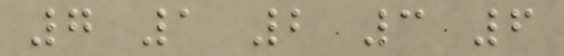7 1 2 3 6
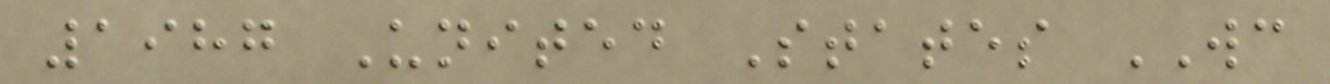1987 United States WC
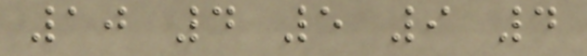10 4 5 9 4
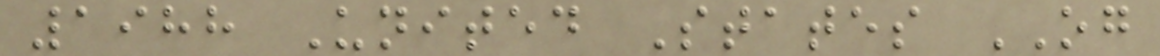1988 United States OG
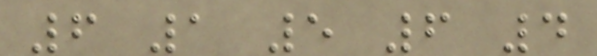6 1 5 6 4
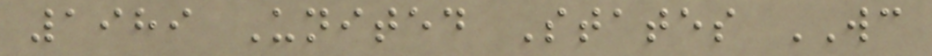1989 United States WC
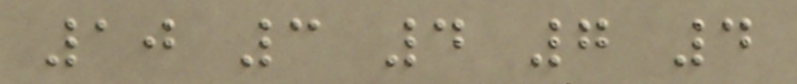10 3 4 7 4
